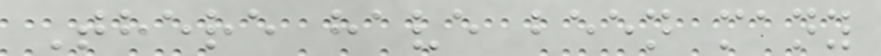There have been many
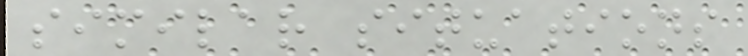similar situations
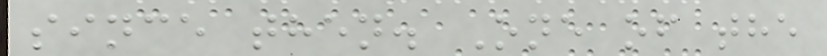since then. One of the
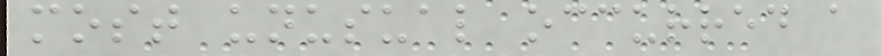most unusual occurred a
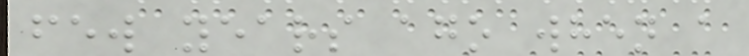few years ago when a
